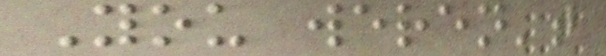You weren't
